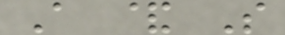A & S
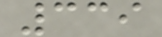339
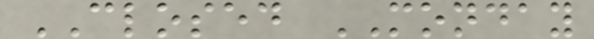CLOSED MONDAY
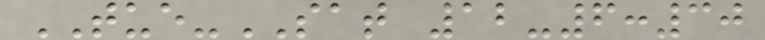TUE-SAT 12-6:30
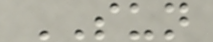SUN
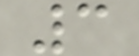3
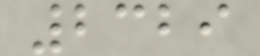2329
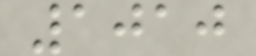1010
